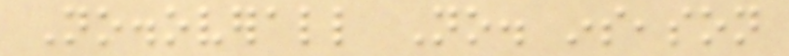No.overall No. inseason
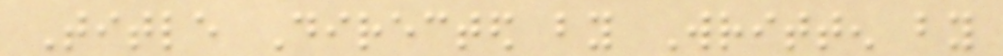Title Directed by Written by
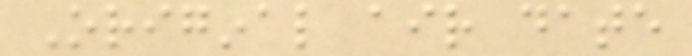Original air date
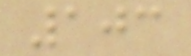103
